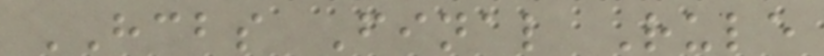HCBS Final Rule
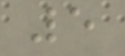5
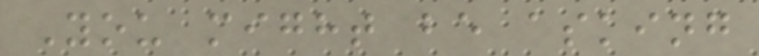You might be asking
